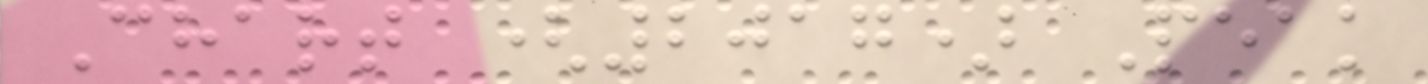Chart (2017) Peak
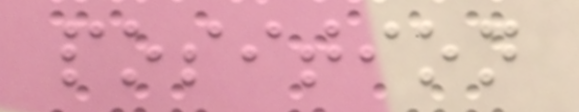position
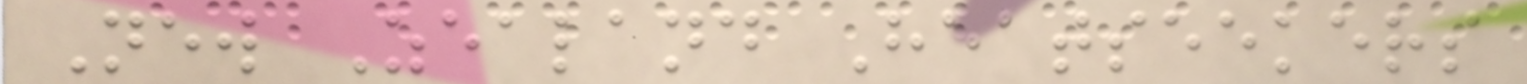New Zealand Heatseekers
